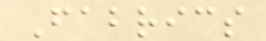Fabrics
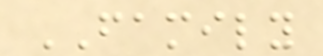FAMILY
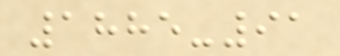1885-91
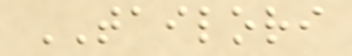TAILORI
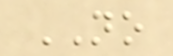NO
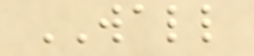WALL
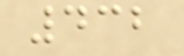432
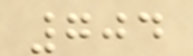704
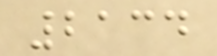2134
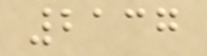2137
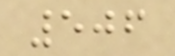506
